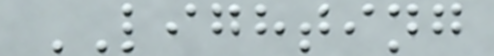LIGHTING
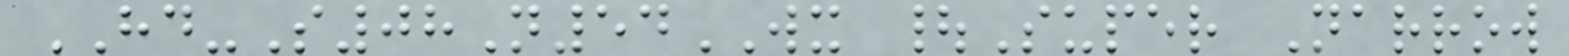HD-S08N54WX |Super Narrow
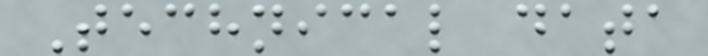Technical data
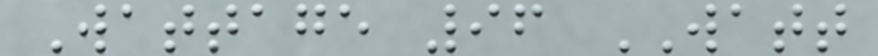Wattage 96 WATT
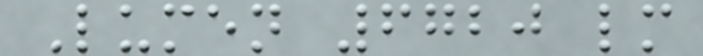Lumen 6720 lm
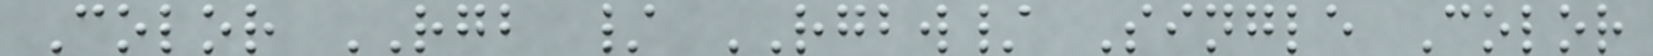Color RGB / RGBW/ Single Color
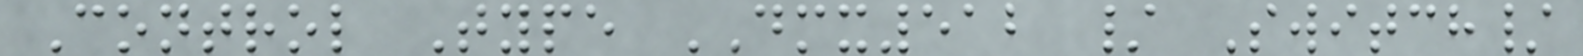Control Type DMX512 / Switch/
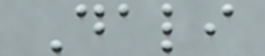Dali
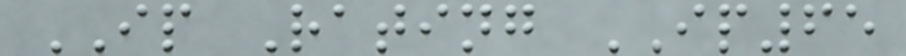IP Rating IP65
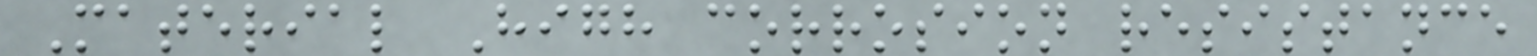Material High corrosion resistance
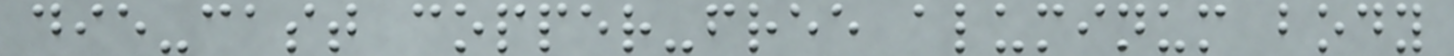die-cast copper-free aluminum body
